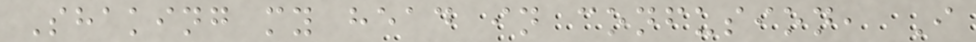Shaking my head in confusion, I
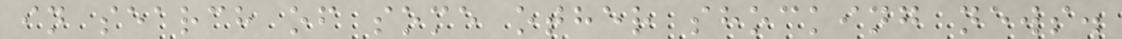in search of some other shocking news.
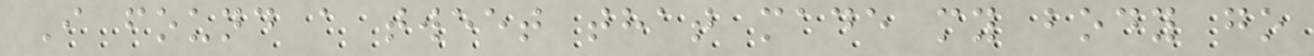I found a tweet that made my body go
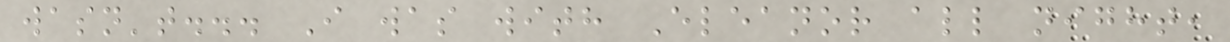wasn't... I was with Eleanor all night,
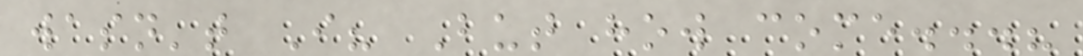wasn't I? But how come...?
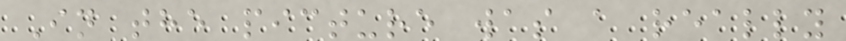In the picture was a really
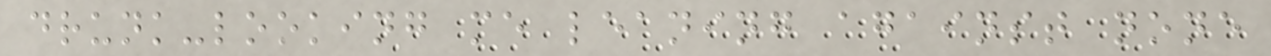drunk-looking me leaning against none
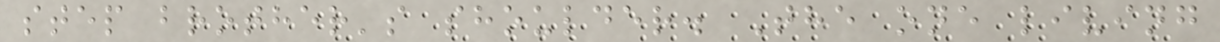step brother's shoulder. The one living
